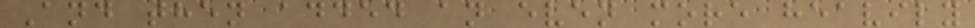And then added an even more heavily
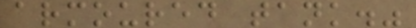armoured tank."
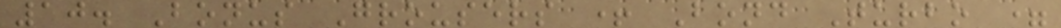10. Bonus Grousers + Bond Turbo =
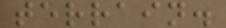terrain.
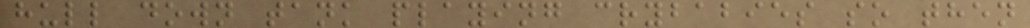hull down tank playing crybabies so then
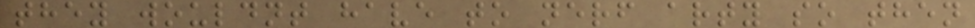they wouldnt have to nerf arty so then
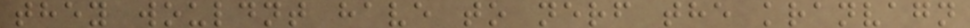they wouldnt have to nerf the kranvagn
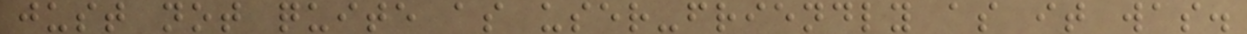just not quite as user-friendly as it was.
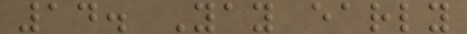14. Yay early
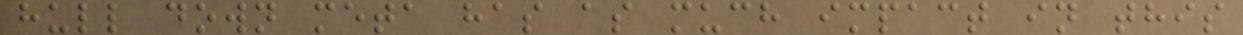hull down meta has as much impact in this
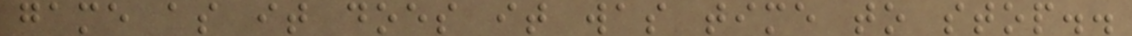game as it does it was time to stop..
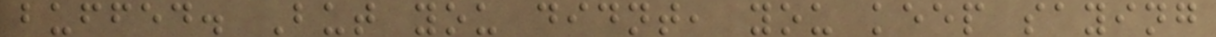buffed. But you didnt, you keep saying
